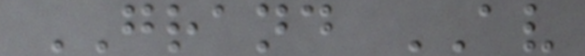GRAND AV
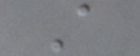A
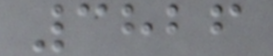3826
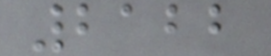2122
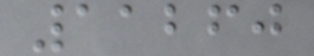11260
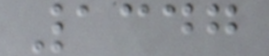1347
